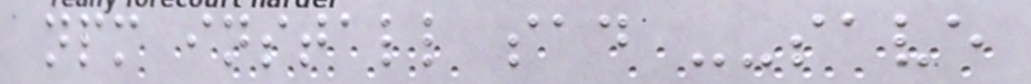npm install sad --save
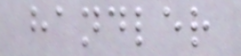handler
